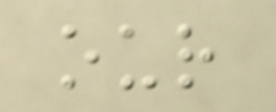our
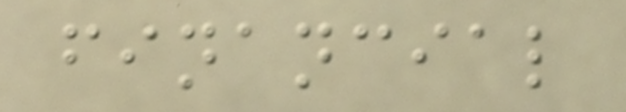financial
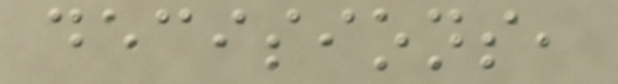decisions,
